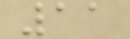11
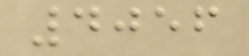4056
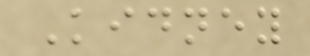Kidney
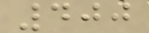400
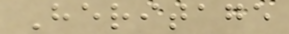Heritage
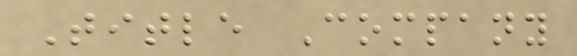Title Company
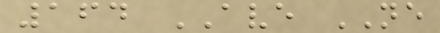164 AVE NE
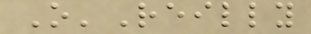O'Reilly
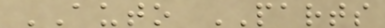AUTO PARTS
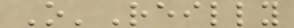O'Reilly
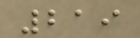219
